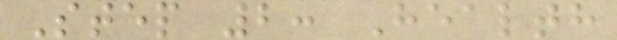Step 2: Health
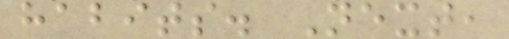habits. Next,
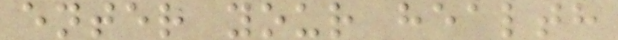enter your health
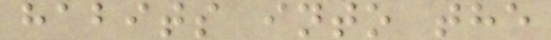habits into the
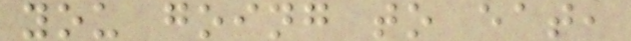you going to eat,
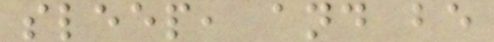sleep, and be
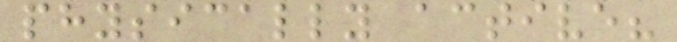physically active?
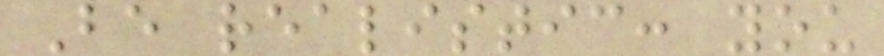Be realistic: you
